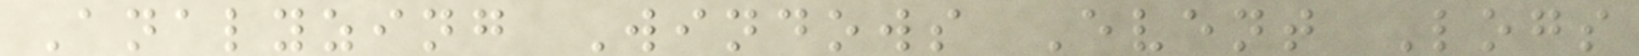Analyzing Windows Event Logs
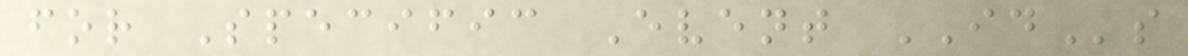for Specific Event IDs
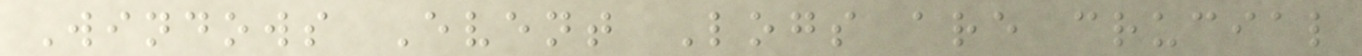Windows Event Logs are crucial
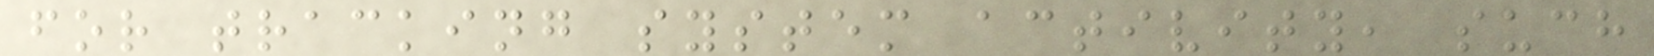for tracking system activity, such
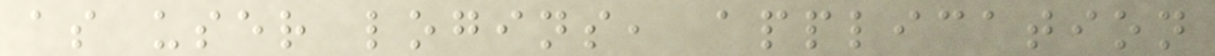as user logins, application
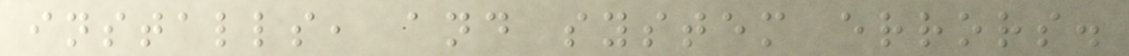installs, and system errors.
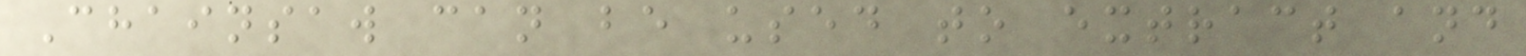Chainsaw can be used to extract and
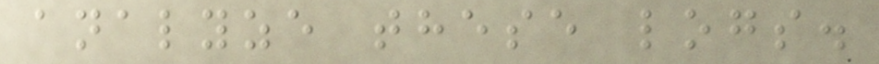analyze these logs.
